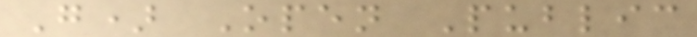G) Open Public
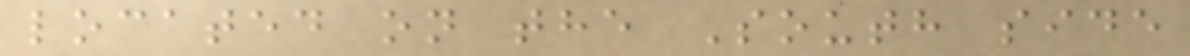located on the South side
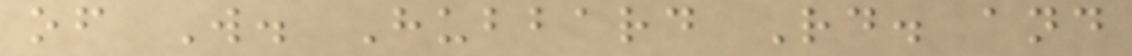of W. Hubbard Rd. and
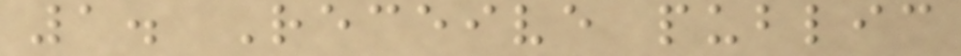1. Receive public
